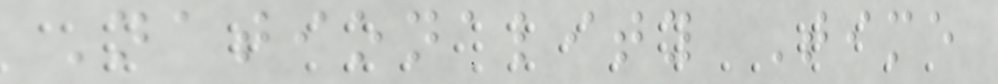Nationality Time
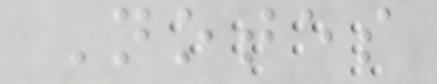Notes
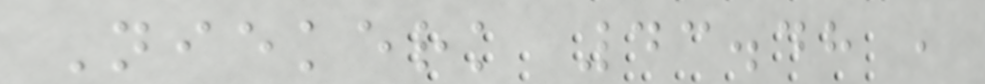Niekerk 43.48 ,
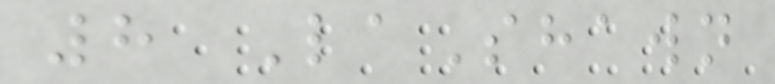8 LaShawn
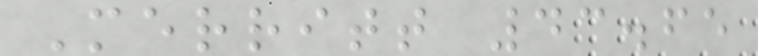Merritt 43.65
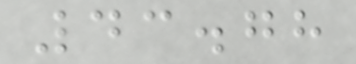43.78
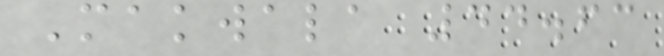Makwala 44.63
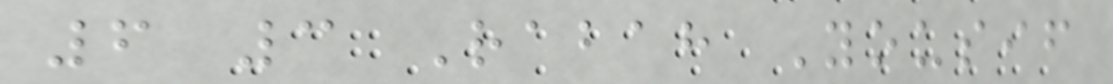6 3 Rabah Yousif
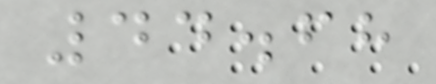44.68
